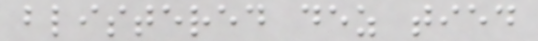blistered dez tied
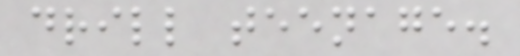drill teenage.
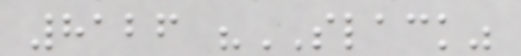8126 "SLACK"
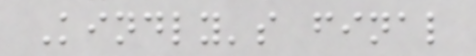Kindly's final
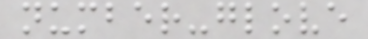number-glove
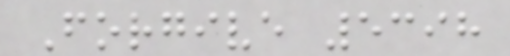Forgive 5398
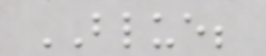BLUE;
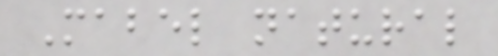Mabel natural
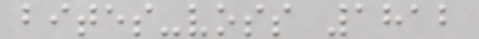bites-voss 1812
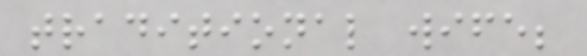traditional wife;
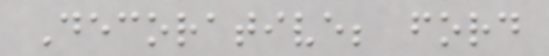Decorative; ford
